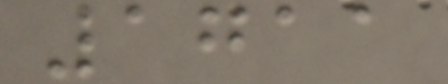1711
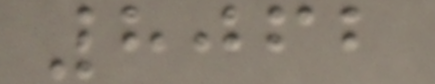8062
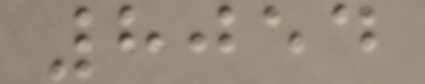8054
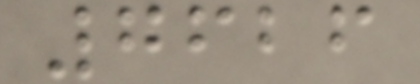7626
